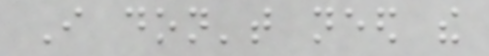I don't need the
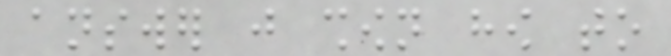answer just shown how to
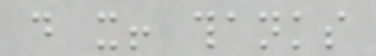do it! thanks
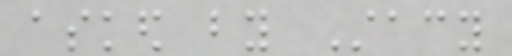asked by Stacy
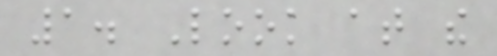1. Look at the
